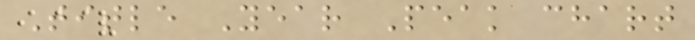Title Year Peak chart
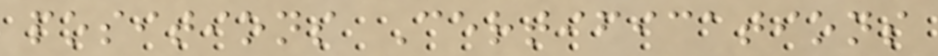positions Certifications
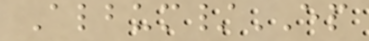Album/EP
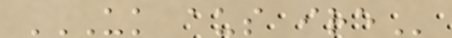UK AUS IRE
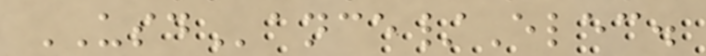USDance/Elec.
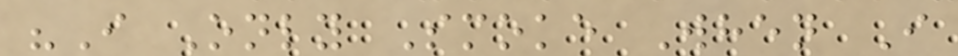"I Only Smoke When I
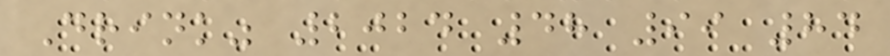Drink" 2024 48 99 84
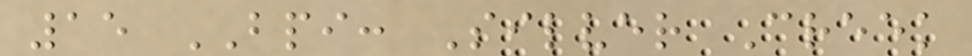15 BPI: Silver Creek
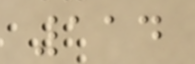114
